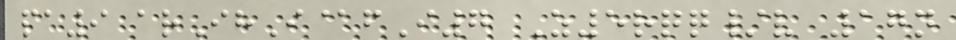pa9 arIhI@fI7 Z5rqq/v 17n
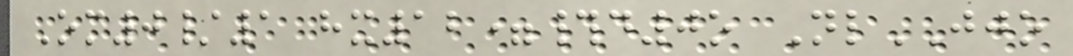Om0/1 hx12=#d0o NlJJO
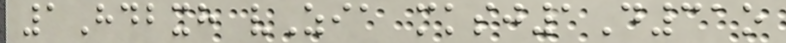1Hdbxh vZia mksj1D31o
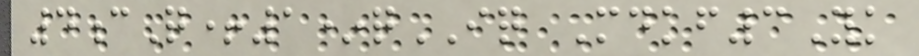4cQ+1*qIQ Mdkf3Yk
